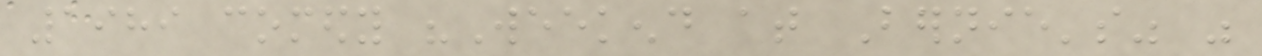1989 comedy "Weekend at Bernie's" was
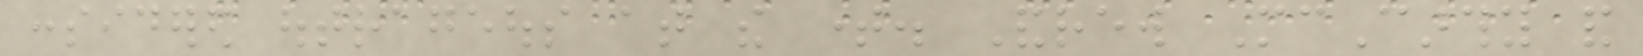considered outrageous at the time. Andrew McCarthy and
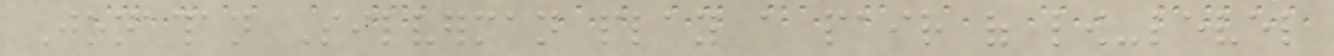Jonathan Silverman play a pair of low-level
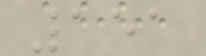151
